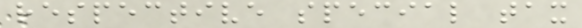respective special tax
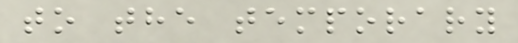to the temporary
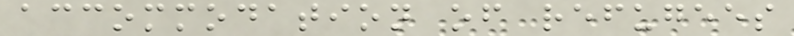accommodation of refugees
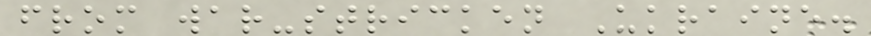from war-stricken Ukraine.
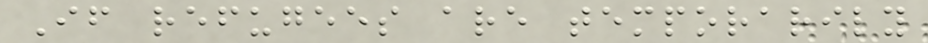If refugees are temporarily
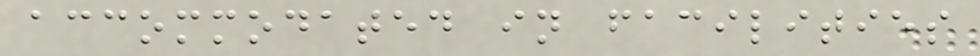accommodated in facilities
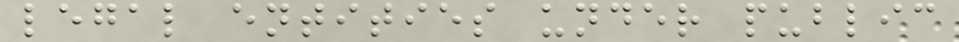legal entities under public
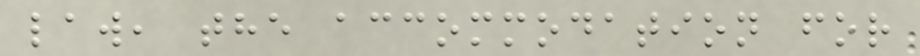law, the accommodation for
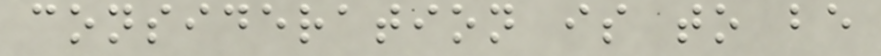consideration is to be
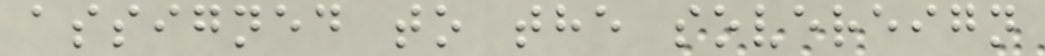assigned to the sovereign
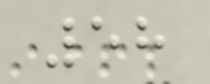58
